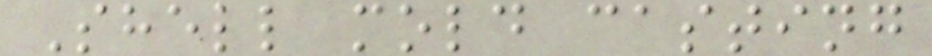Shell mold casting
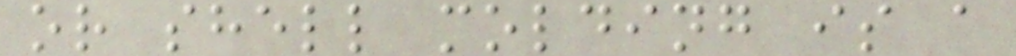or shell molding is a
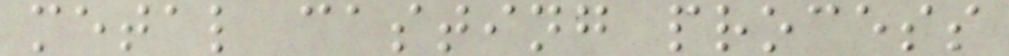metal casting process
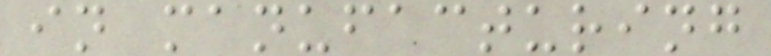in manufacturing
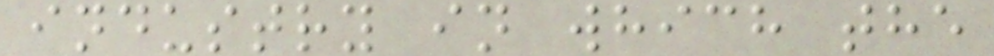industry in which the
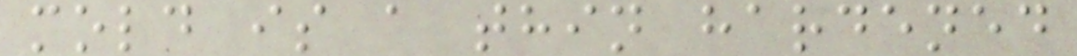mold is a thin hardened
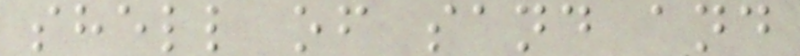shell of sand and
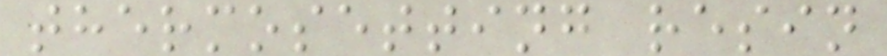thermosetting resin
